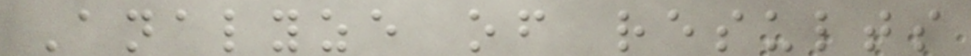Analyze of results
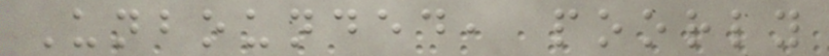Unbounded, poorly
